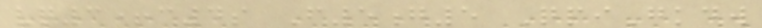vq3+c4s F5g5 QpiGkdw
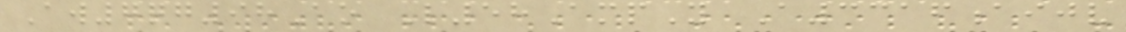Aw7qg98Ao L58AmpY A3316aijv
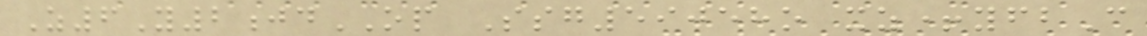Z6Y2jdOP Ssg59058o xz+yfbC
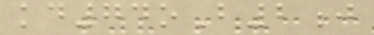kd74oB2j
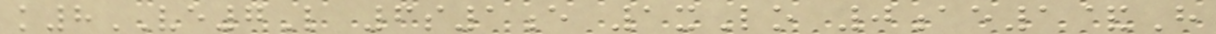k8VE7L 6s1e 1xLo 0ae1&H
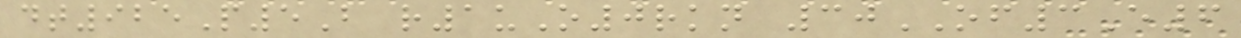dt925P5B r1uO0rkn 30OF3E6
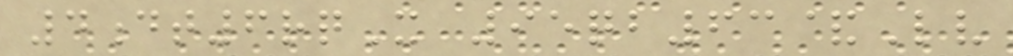4dt6rqX 95qb63&Lv
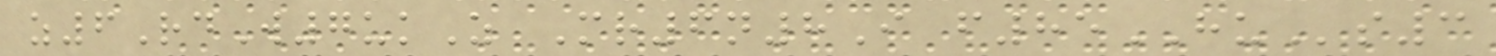z6RdW7ukZ Mr6n8I f85HUs3
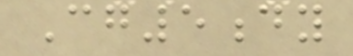Cg5dy
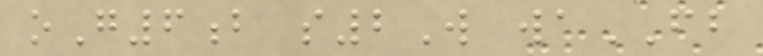oG6b s2W waFB
